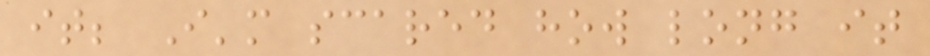it; I'm scared how long it
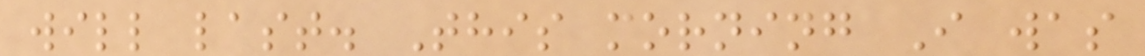will last. This morning I was
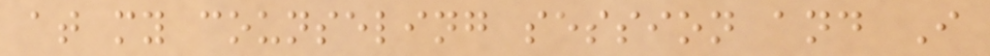at my counseling session and I
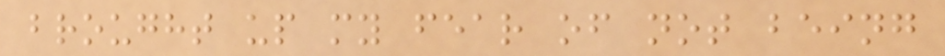brought up my fear of not being
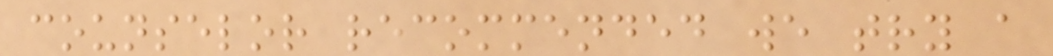counselor recommended we try a
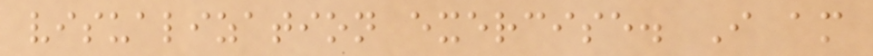visualization exercise. I am
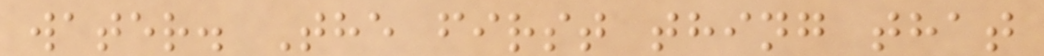water. The first thing that
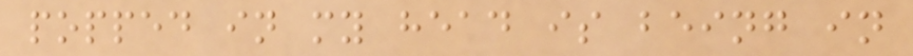popped in my head is being in
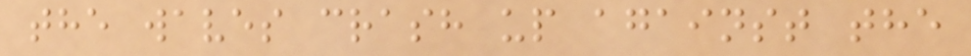the waves crash up against the
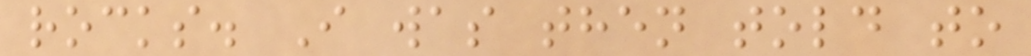rocks. I was then told to
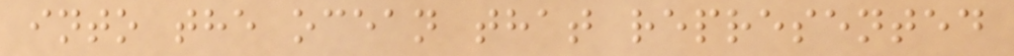into the ocean that represented
